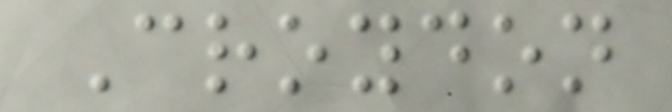Croydon
